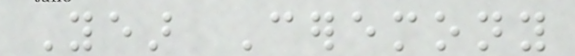Year Ceremony
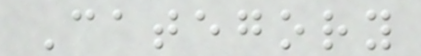Category
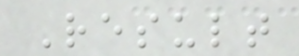Result
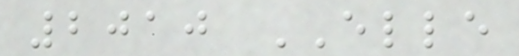2010 ELLE
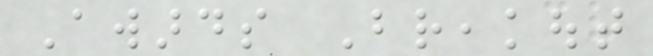Awards Breakout
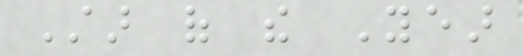Star of the Year
